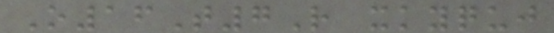O16T7R xkyquj
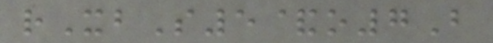rXbS5&o7B
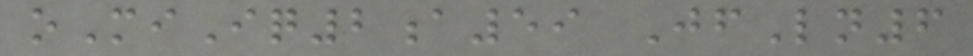oMiIq2a59 JfLn6
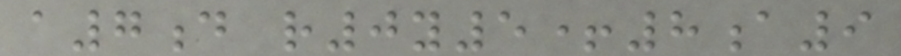a7d r0y5+8a9
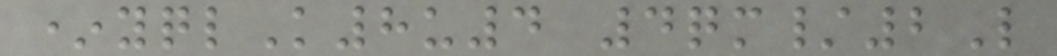*yqlK8u4 4qm/2L
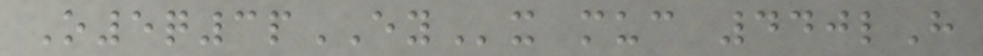O5q3pEYx muc 440lH
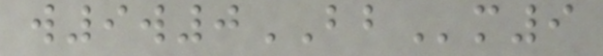w9w0BBm9
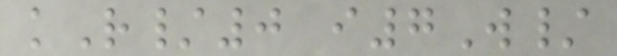kR/0 i7W/
